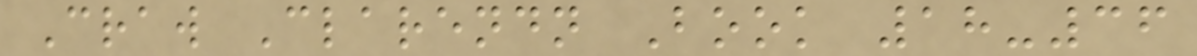Craw Clarendn Book 18-36
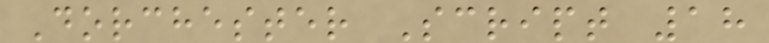Dorchester Script 18
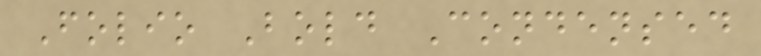Folio Bold Condensed
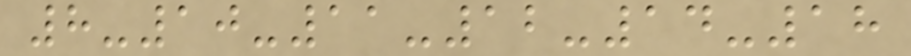8-10-11-12-14-18
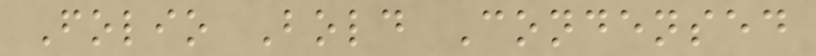Folio Bold Condensed
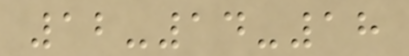12-14-18
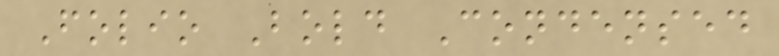Folio Bold Condensed
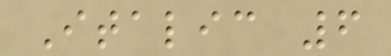Italic 6
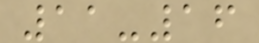11-16
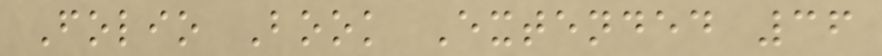Folio Book Extended 36
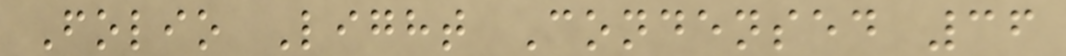Folio Light Condensed 36
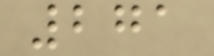271
